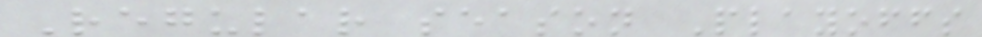Regular season Playoffs
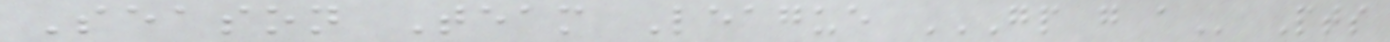Season Team League GP G A Pts
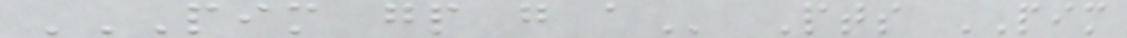PIM GP G A Pts PIM
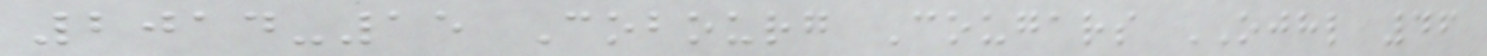2014-15 Cobourg Cougars OJHL 46
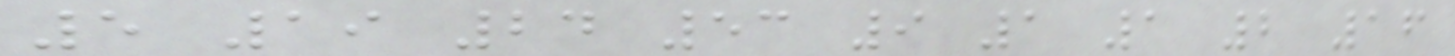5 19 24 53 9 1 1 2 16
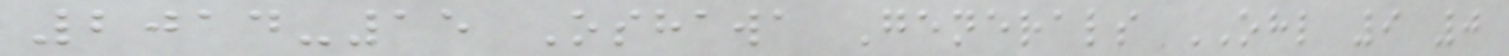2014-15 Oshawa Generals OHL 9 0
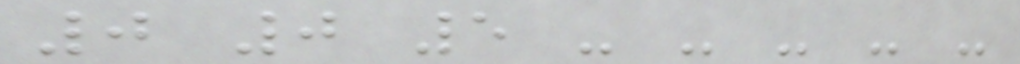0 0 5 - - - - -
